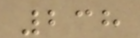238
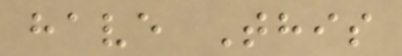have This
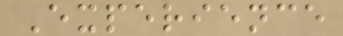Experience
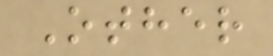Other
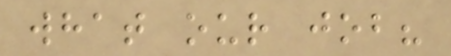what our job?
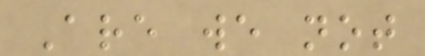Are we not
